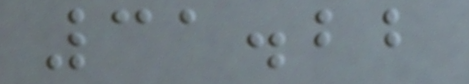31.22
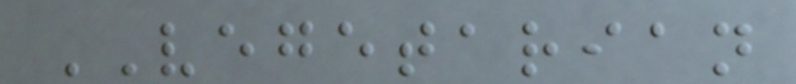VEGETARIAN
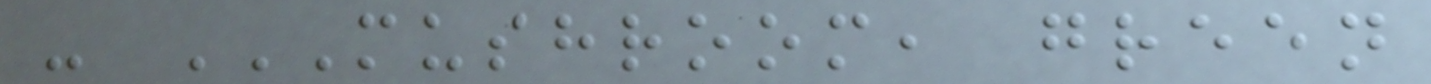- MUSHROOM, GREEN
